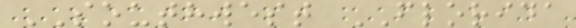SOUTHWEST FLORIDA
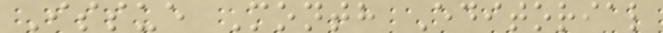Issue Month Editorial
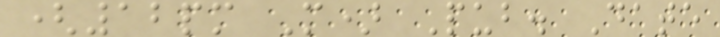(12pm M) Pub. Date
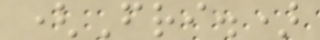(Fri.)
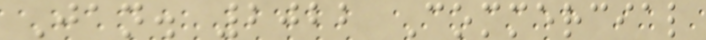Jan. 2022 Commercial
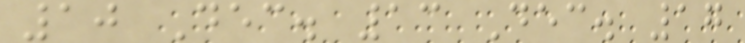10 Dec. 13 Dec. 17
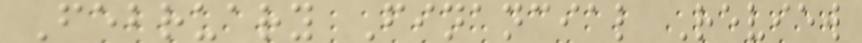February Financial Review
